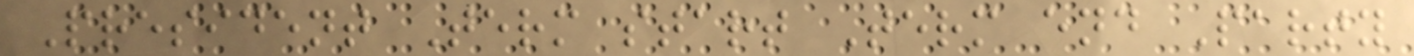President Term start Term end Party
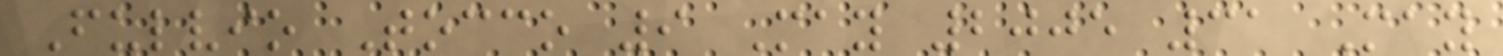Fulvio Tocco 9 May 2005 31 May
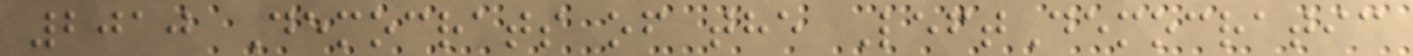2010 Democrats of the LeftDemocratic
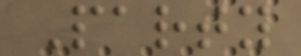Party
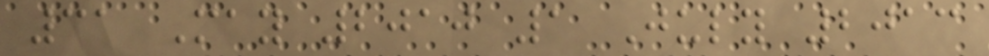31 May 2010 1 July 2013
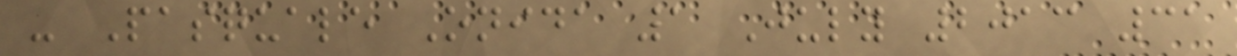- Pasquale Onida 1 July 2013 31
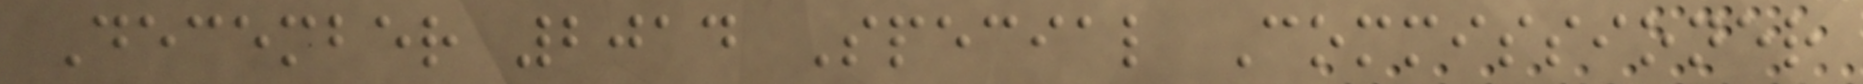December 2014 Special Commissioner
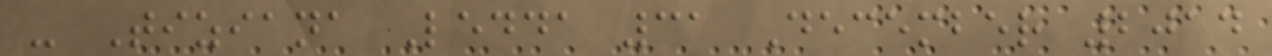- Tiziana Ledda 31 December 2014
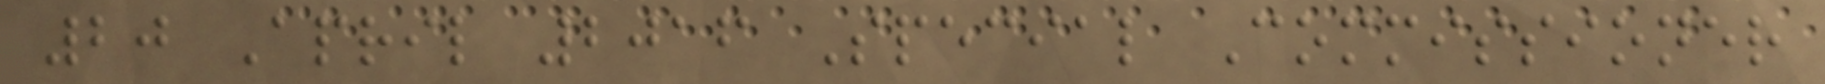20 April 2016 Special Commissioner
